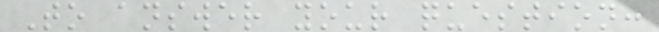To answer your question:
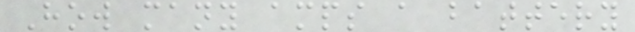How many amps a battery
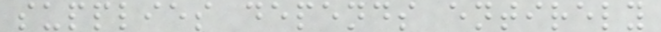supplies depends entirely
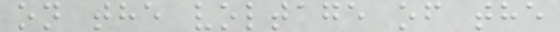on the voltage of the
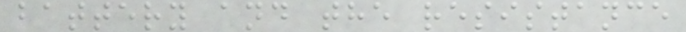battery and the resistance
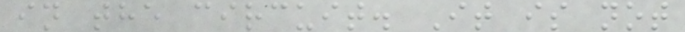in the circuit. It is not
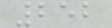252
